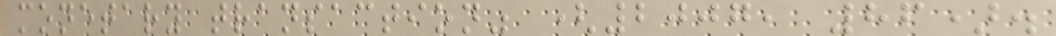monetary transaction" (2007, 86).
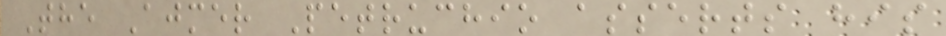The Ajmer Petruchio asserts his
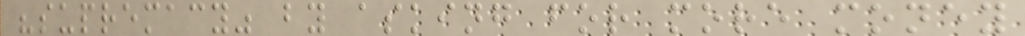"supremacy" by asking for more money
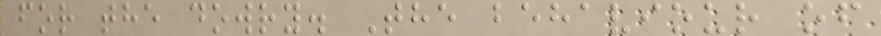for the dowry. The behaviour of
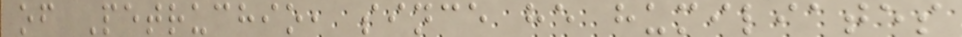of Petruchio, since he humiliates
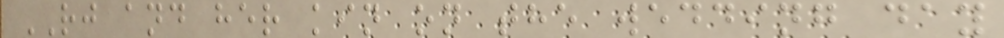RJ and her kin on the wedding day
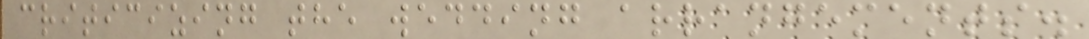criticizing the wedding arrangements.
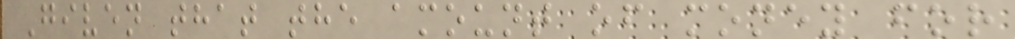Given that the amount of money for
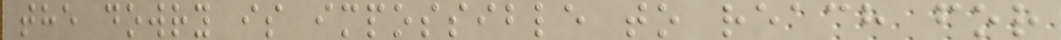the dowry is impossible to reach for
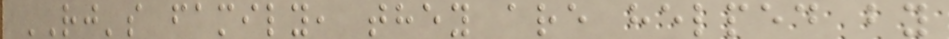RJ's family, they are helped by
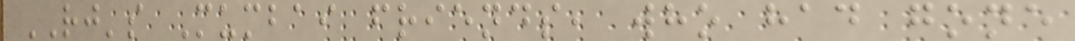RJ's Mumbai friends, who had gone
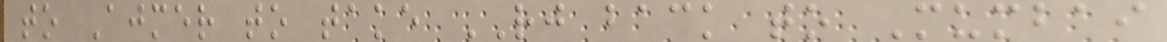to Ajmer to take RJ back to Mumbai
